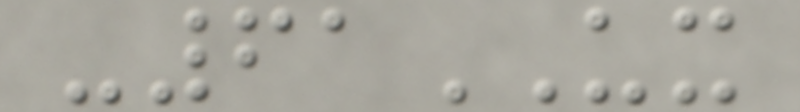-61UX
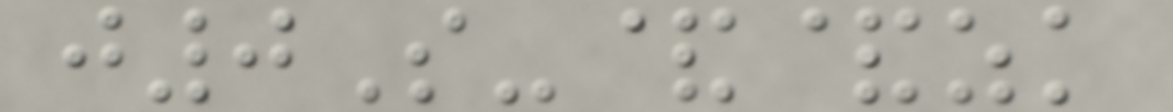j0S-&&zk
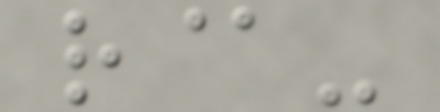r@-
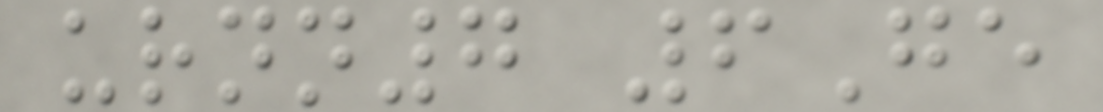urnn7 6Ge
